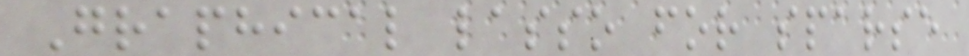Graphical lasso for sparse
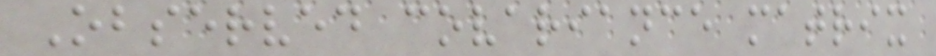Observed covariance matrix
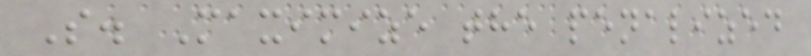S. Maximize the penalized
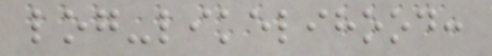log-likelihood:
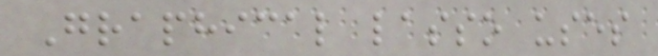Graphical lasso uses
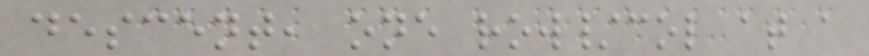descent, one row/col at a
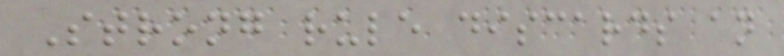Strong rule discards an
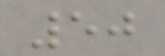50
